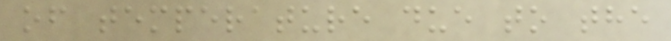of temperature due to the
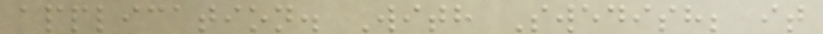application. With Swedish; it
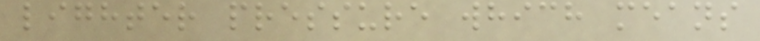lighter pressure which means
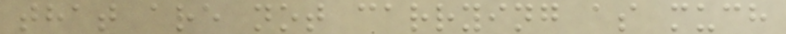that are not carrying as much
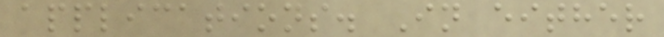applications. In either
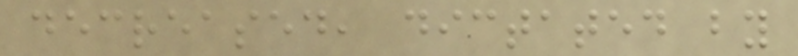decreased, dictated by
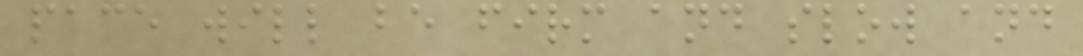pace will be firm and slow and
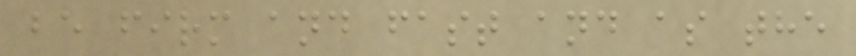be firm and fast and as the
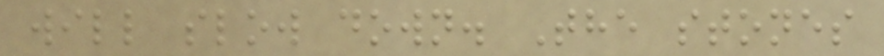will slow down. The stones
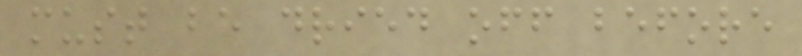must be dried off before
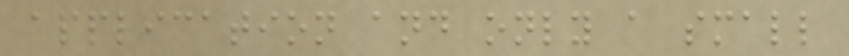application and only a small
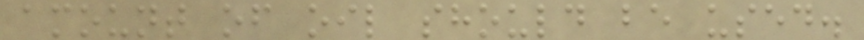amount of oil should be used.
